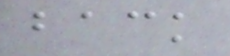back
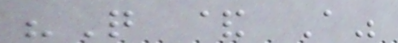"Q & A"
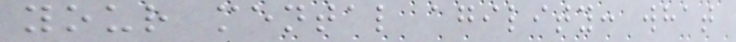your mental agility: what
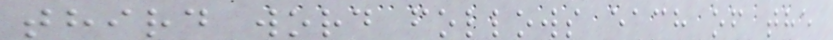third word follows each of the
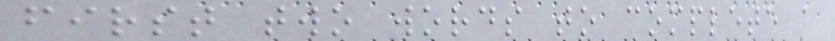first two words to complete a
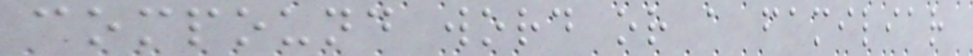compound word or a familiar
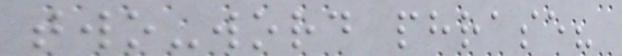two-word phrase?
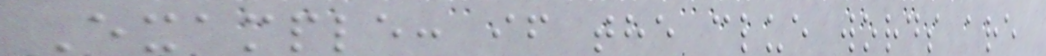Example: if the clue words are
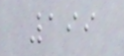199
